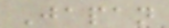Japan
